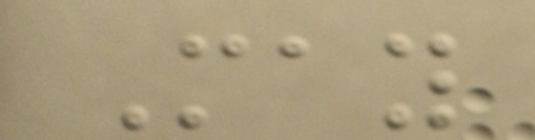May
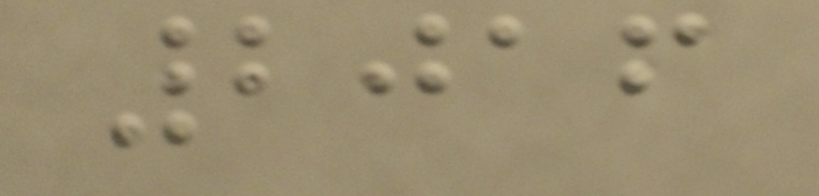2016
